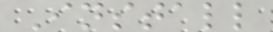Install
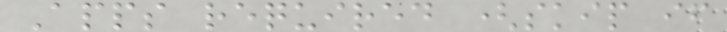Apps required (skip if
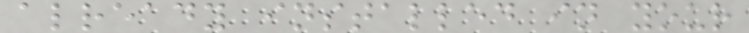already installed in your
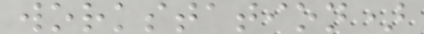workstation)
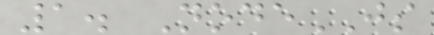1. NodeJS
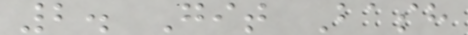2. Git Bash
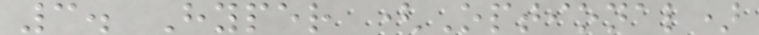3. Hyper (Optional)
